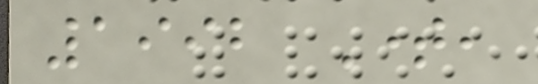1992 Time,
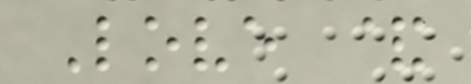Love &
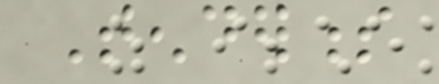Tenderness
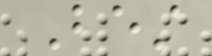Best
